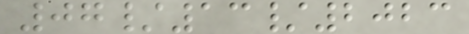07/13/2023
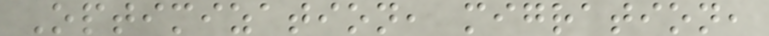Optimization, migration,
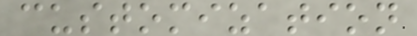customization
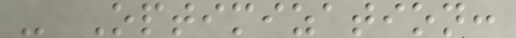- Optimization:
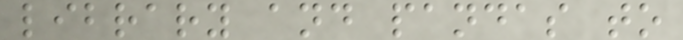library and pandas to
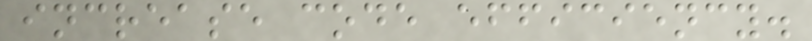increase code efficiency.
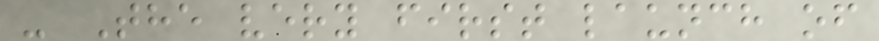- The very first launch of
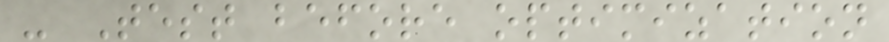- Test before optimization
